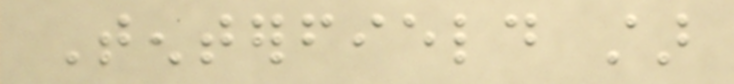Tenterfield star
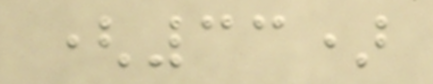(33)
